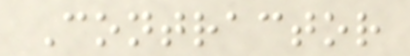Contractor
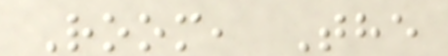Room, The
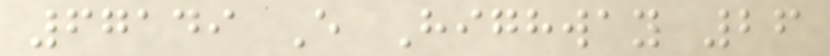67149 E Highway 26
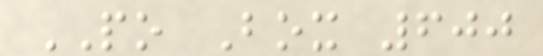PO Box 600
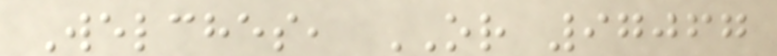Welches, OR 97067
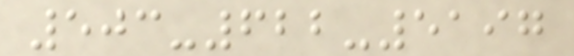503-622-5197
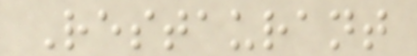Restaurant
